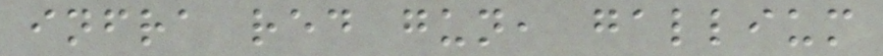infra red gun, gallium
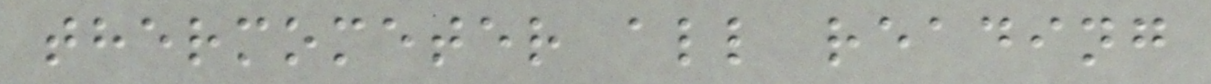thermometer all reading
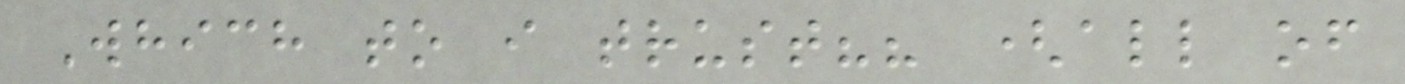Which to i trust?? (all of
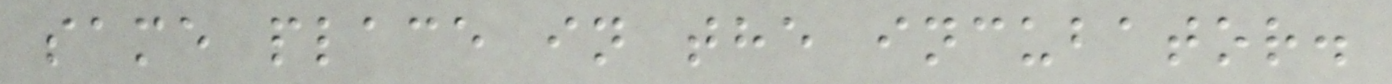same place in the incubator.
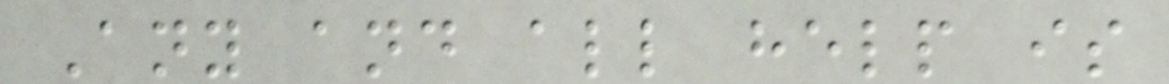Any and all help is
